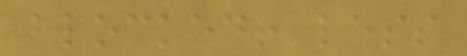blocked! less
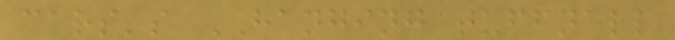cars's HANGING tuffnell
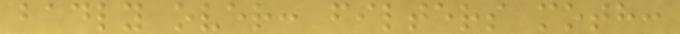badly over: filters moth:
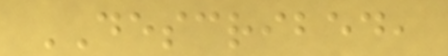DESCRIBED,
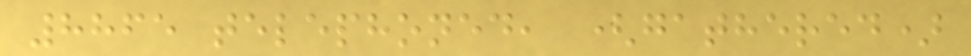8865 telephoned, (gathered)
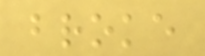broke
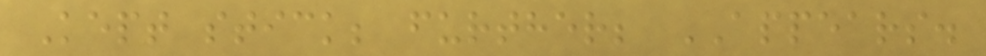Kept stick; further; APPEARS.
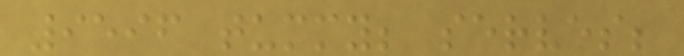9596 tummy; serves;
